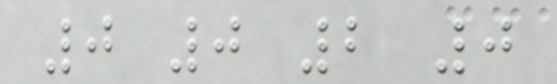0 0 2 0
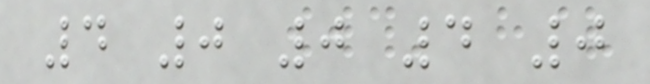4 0 0 4 0
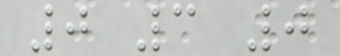0 3 0
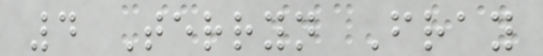4 Terryn Fray
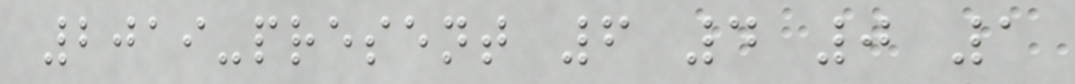2019-present 6 4 0 1
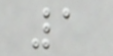1
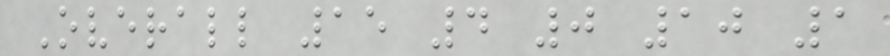Overall 15 4 0 10 1
